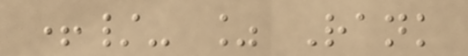+/- % Rank
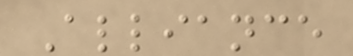Alliance
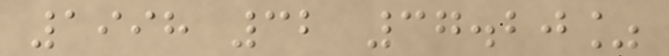1998 32 37.20%
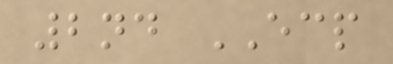2nd ECP
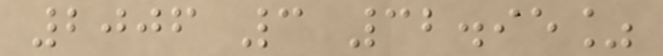2006 3 32.95%
